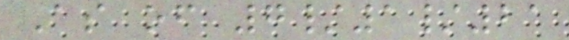As of 7/1/21
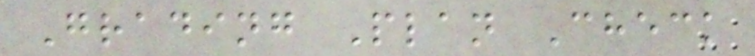Grading Plan Check
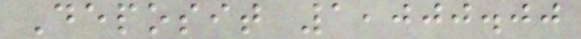Deposit 1,000.00
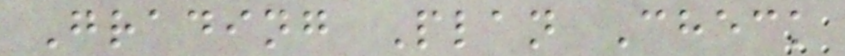Grading Plan Check
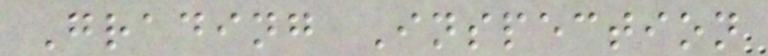Grading Inspection
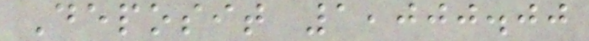Deposit 1,000.00
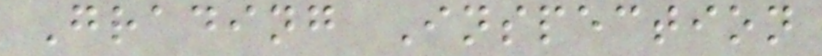Grading Inspection
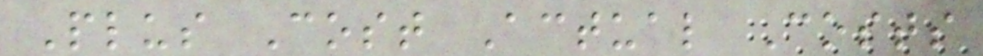Plus Cost Actual Costs
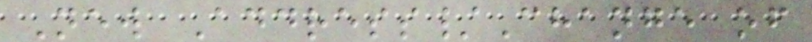New Address/Change of
